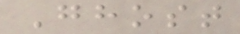Ghost
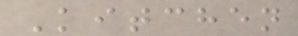Kitchen
